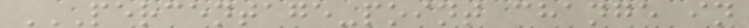PERCENTAGE-POINT CHANGE IN
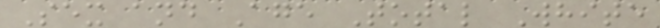Sex and Age Total White
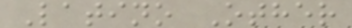Latino Other
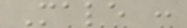Male :
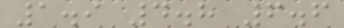1.9 4.8 6.6
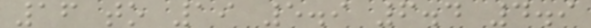16 to 19 5.9 6.4 4.9
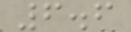6.6
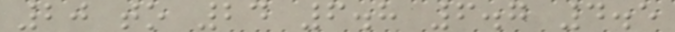20 to 24 6.8 6.7 4.5
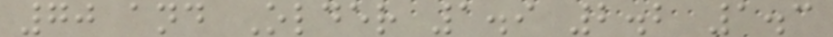70 and Older 1.9 2.2 1.3
